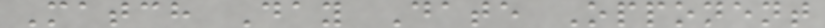Match Day Date Opponent
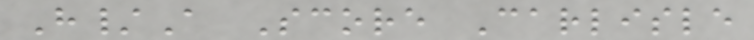H/A Score Carlisle
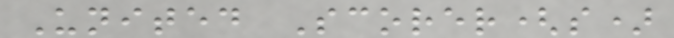United Scorer(s)
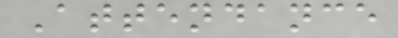Attendance
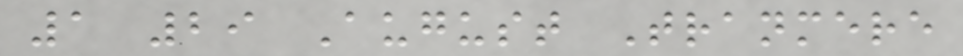1 29 August Tranmere
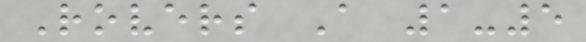Rovers A 1-5
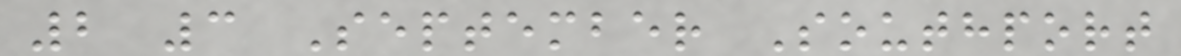2 3 September Southport
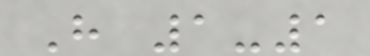H 1-1
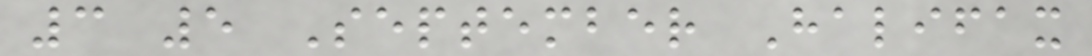3 5 September Halifax
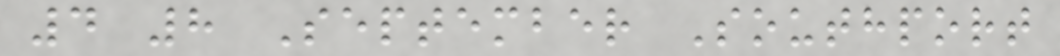4 8 September Southport
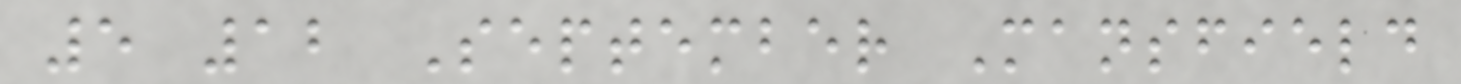5 12 September Mansfield
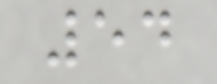54
